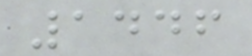1446
